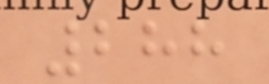288
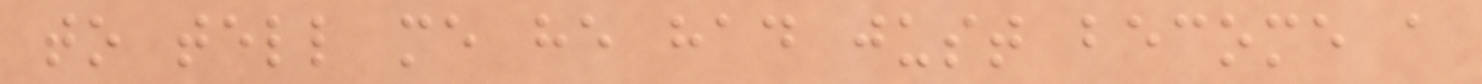to tell me he had just become a
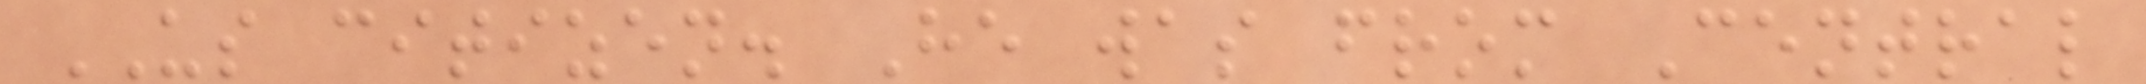US citizen. He was from Central
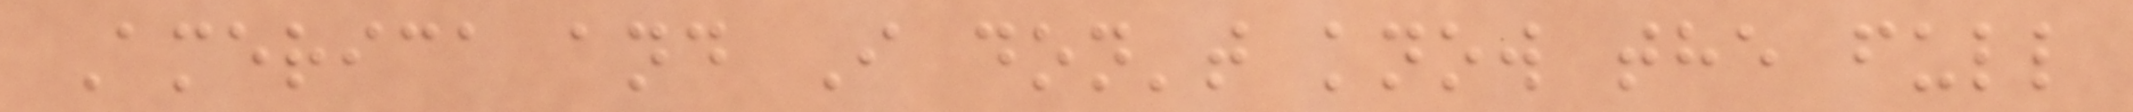America and I don't know the full
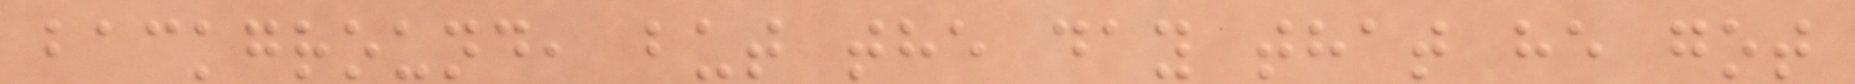background, but the day that he got
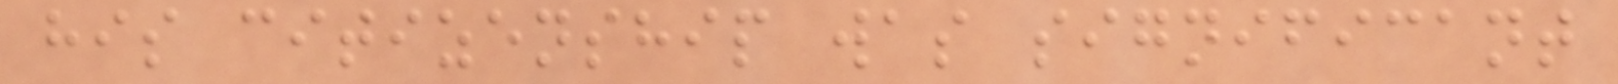his citizenship was significant
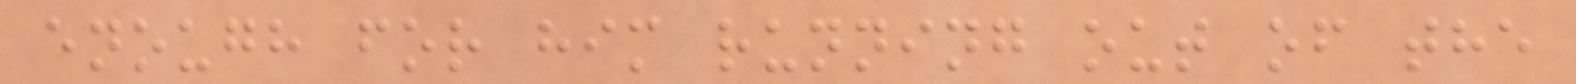enough for him running out of the
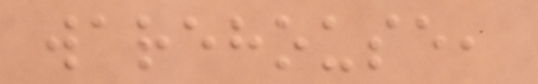warehouse,
